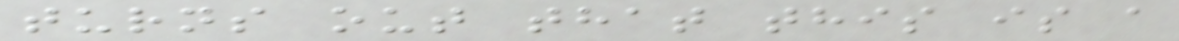turns out that this is a
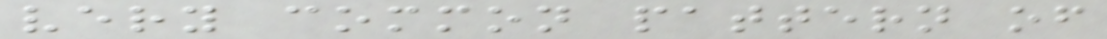very common pattern of
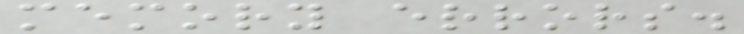memory errors.
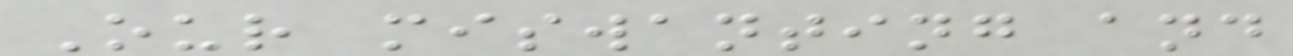Our miswanting and
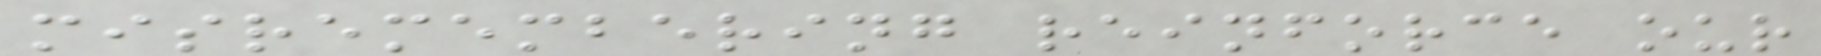misremembering reinforce our
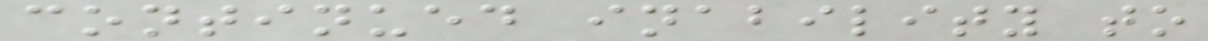continued inability to
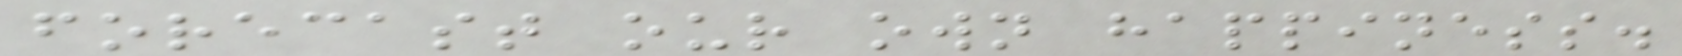forecast our own happiness.
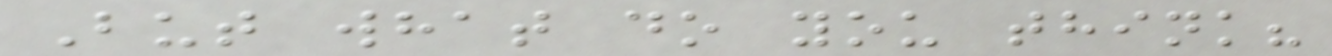But what do you think?
